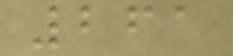261
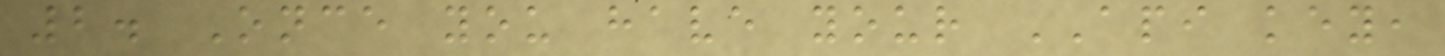2. Once you have your API key,
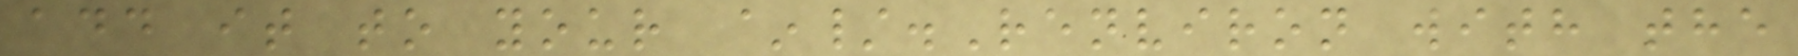add it to your ~/.Renviron with the
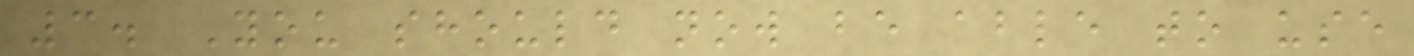3. You should now be able to use
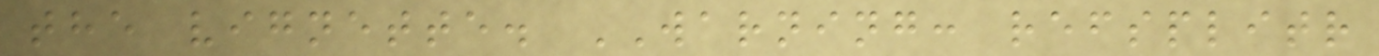the vignette. WARNING: refsplitr
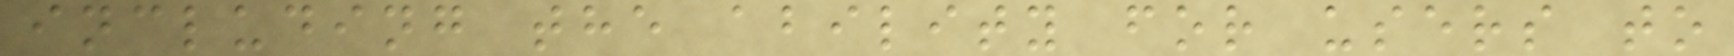including the ability for users to
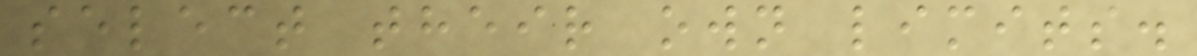select their own limits.
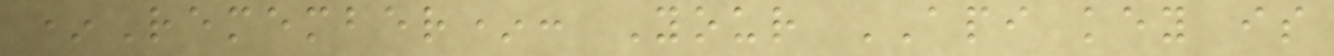*Remember*: Your API key is
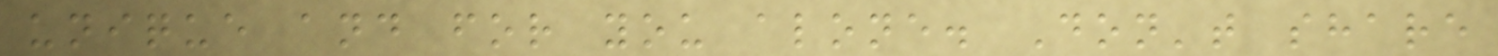unique and for you alone. Don't share
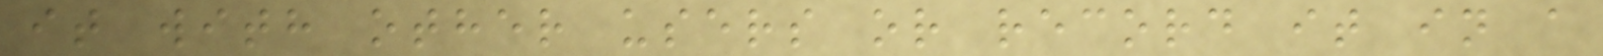it with other users or record it in a
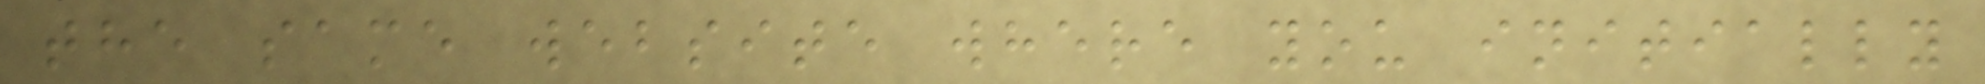the same website where you initially
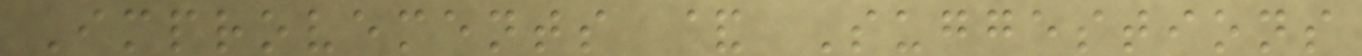Improvements & Suggestions
